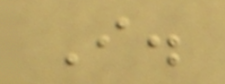I.
